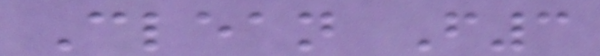Clean F3
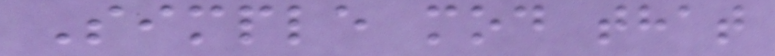Simple mod that
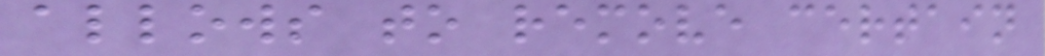allows to remove certain
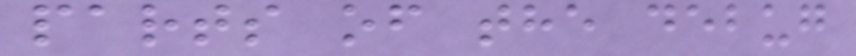parts of the debug
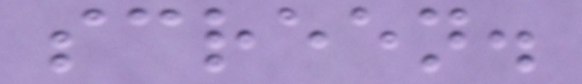screen.
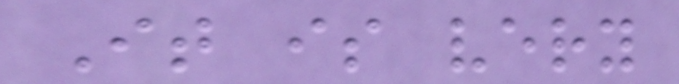It is very
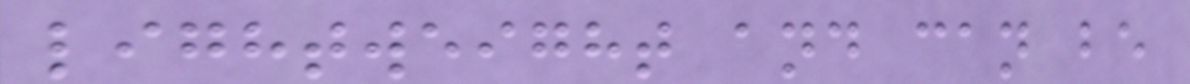lightweight and can be
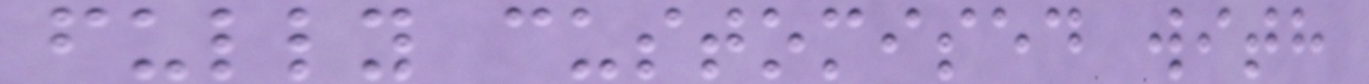fully customised with
